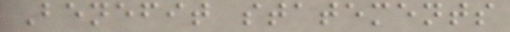Benefit statements
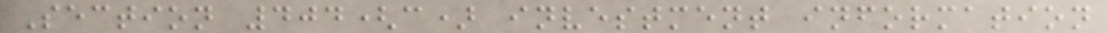Section 404(c) investment information
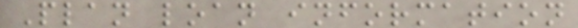Plan loan information
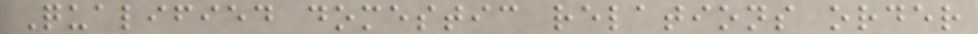Qualified domestic relations order
